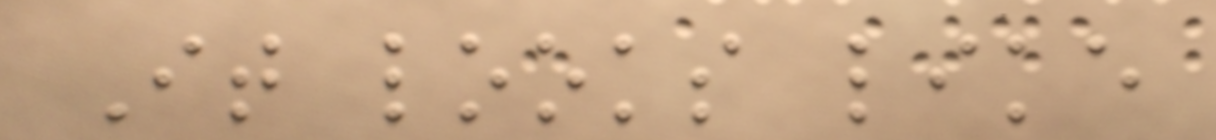It looks like
